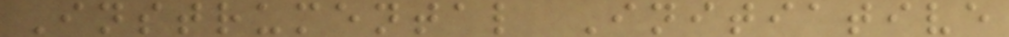Instrumental Initiative
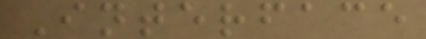Interface
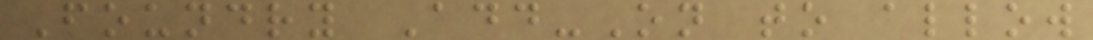Foundry Add-On to allow
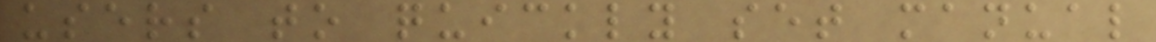users to quickly set manual
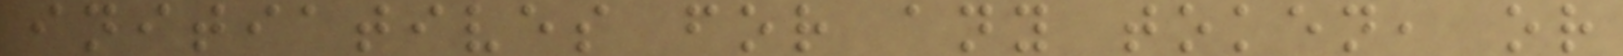initiatives for any token, or
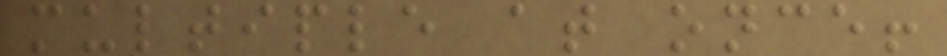multiple at once!
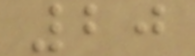20
